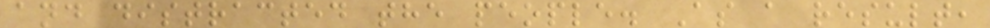and distracted the people. As a result,
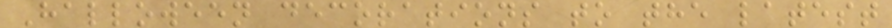Halloween decorations to the latest
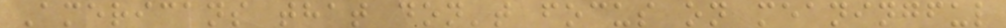Americans that don't focus on meaningful
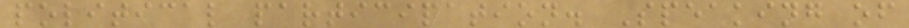political participation. Speaking of
